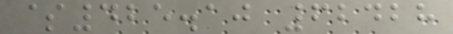$425.10 62428
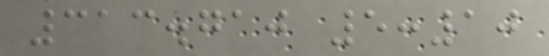313.710 5:10
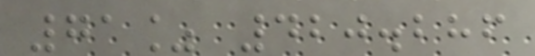71% 420.286
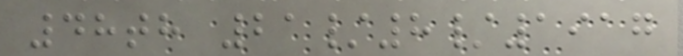48th 21/8/1917
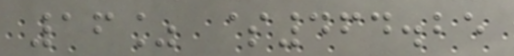16% $464.25
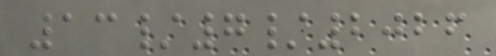13/7/2026
